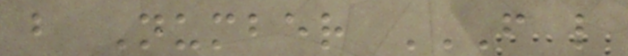b Number F L
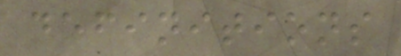definitions
